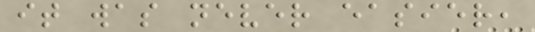it was never easier,
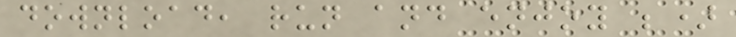download, run and enjoy ;)
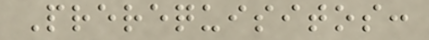Prerequisitos:
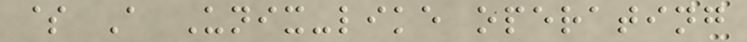$ A Unix-like operating
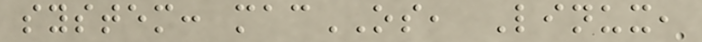system: macOS, Linux,
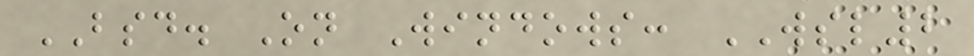BSD. On Windows: WSL2
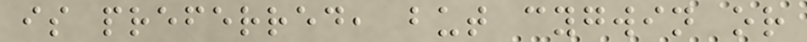is preferred, but cygwin or
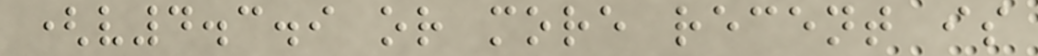(v4.3.9 or more recent is
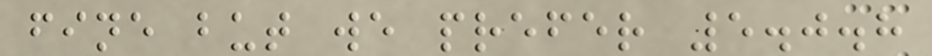fine but we prefer 5.0.8
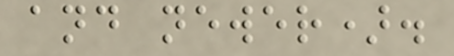and newer).
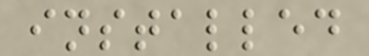installed
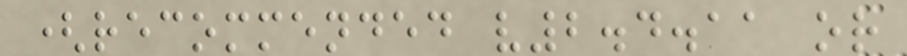(recommended v2.4.11 or
